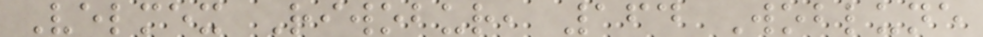Velmex Riwobur, 164 Woblune
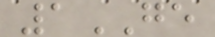1GE
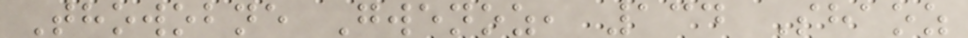Thowobne Gwenoz, 134 Shaoz
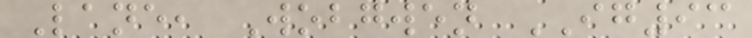Lane, Wobgwen IG93
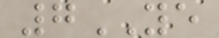7YE
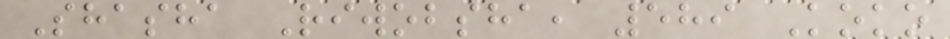Shasha Riwobsha, 589 Koko
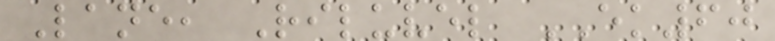Lane, Riluvel EK60
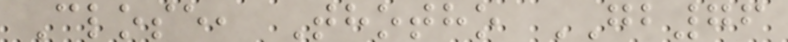Close, Thotho GB76
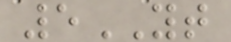5YT
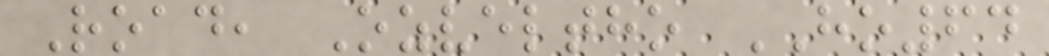Road, Ozveltho HO64
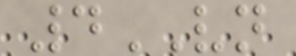4VN
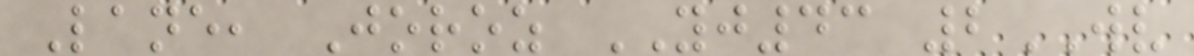Lane, Joroz YJ43 2WV
